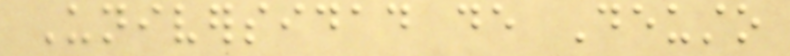Universidad de Deusto
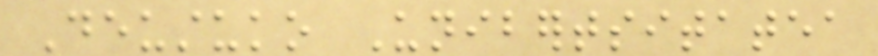Deustuko Unibertsitatea
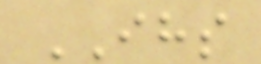IHS
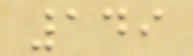149
